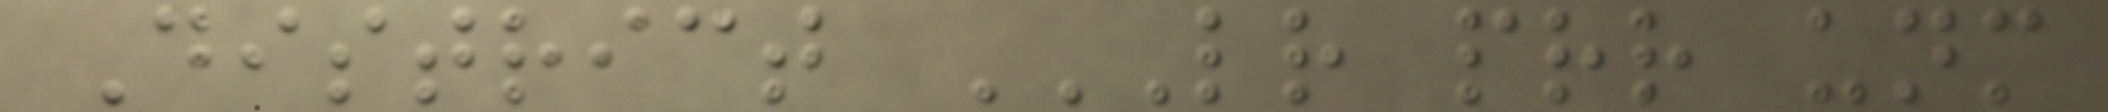District LR PRR UNM
